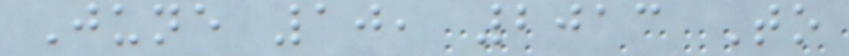June 10, 2013 To
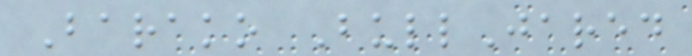Barako BullJared
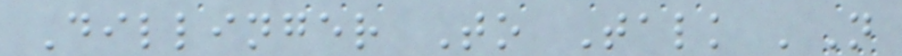Dillinger To Talk 'N
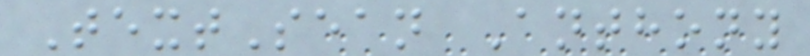TextSean Anthony
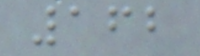162
